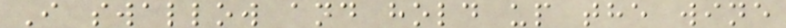I swallow and hold up the wine
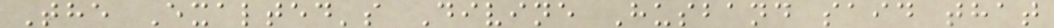The Exalted's Divine Husband said that
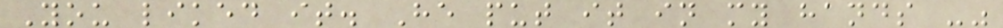You liked it. He put it in my hands -"
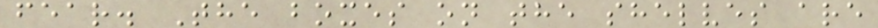fear. The boxes on the shelves are
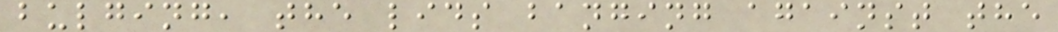bulging, the lids banging against the
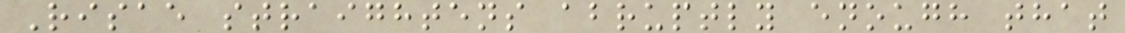Risae straightens abruptly enough that
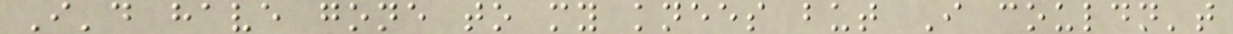I'd have gone to my knees but I couldn't
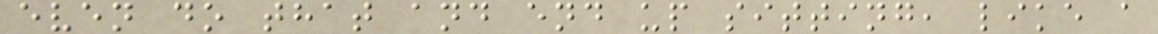even do that and end up sitting, like a
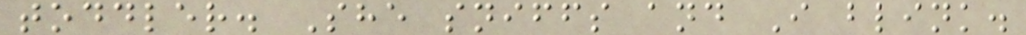toddler. She sniffs and I blink.
